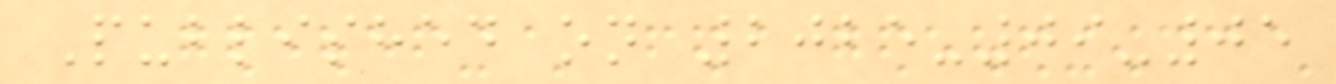Published on 2025-09-05
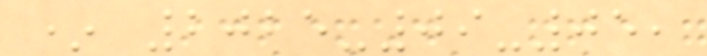* 2025-09-05,
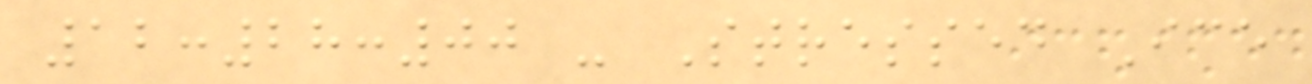12:28:00 - Stressed Ice
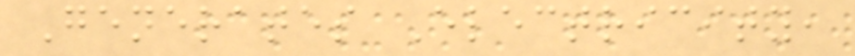Generates Electricity,
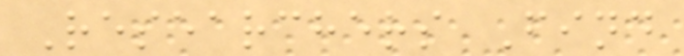Researchers Find
